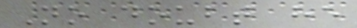No doubt he
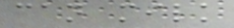can milk
